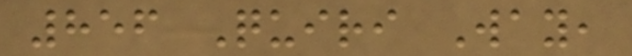856 Quiri Way,
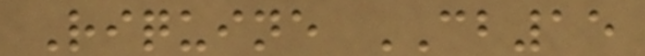Riquine CB15
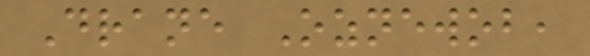Drane Oznewob,
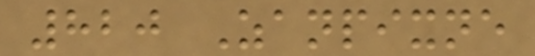820 Zanpixne
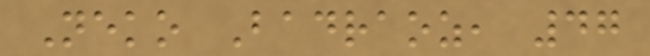Neko Badraoz, 47
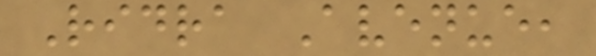Ridra Avenue,
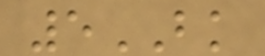5BK
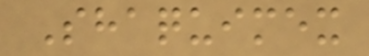Shaquimex
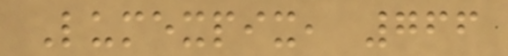Lumexpix, 766
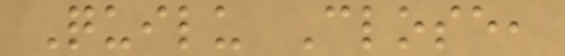Quilu Close,
